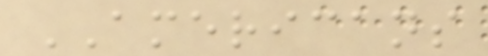AMERICANS
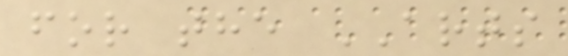for the ARTS
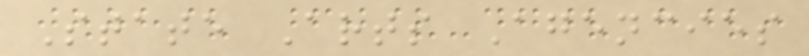State Arts Agencies
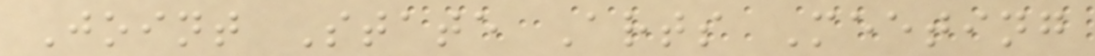Joint State Arts Meeting
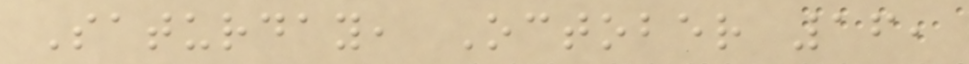Saturday, October 16,
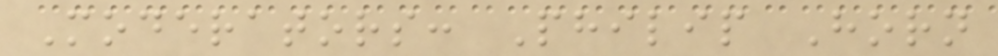Moderators: Philip Horn
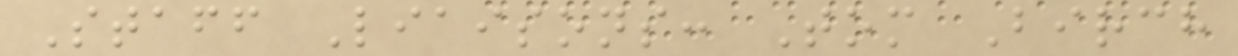Staff Liaisons: Tom Birch
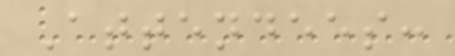Attendees:
